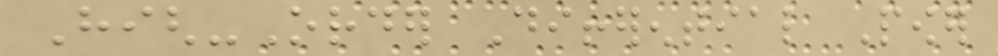High-Order Differential Power
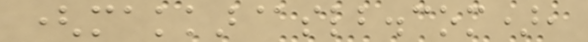(makkar@slb.com),
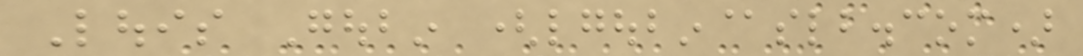Louis Goubin (lgoubin@slb.com)
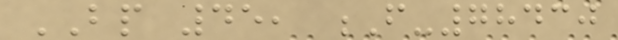BP 45, F-78430
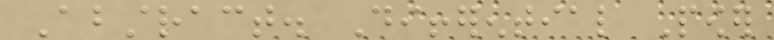Abstract. Differential Power
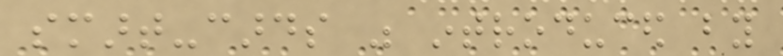smart-cards was introduced by
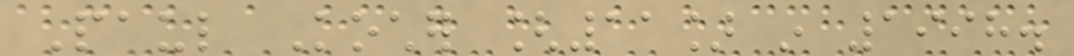Paul Kocher [11] in 1998.
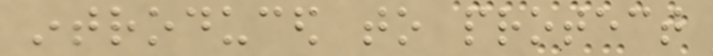introduced to protect
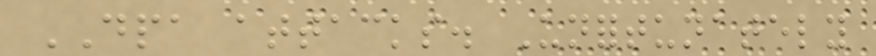DPA attacks. Unfortunately
